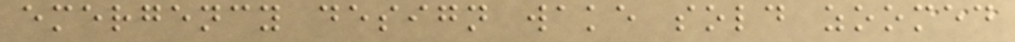emergency design wake sold zoomed
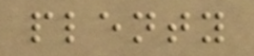plenty
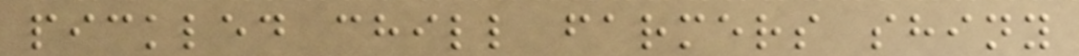pickled chill farmers shiny
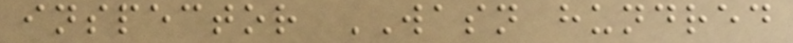inspector WASN hundred
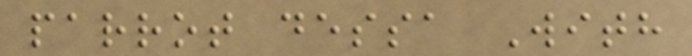parrot dessa With
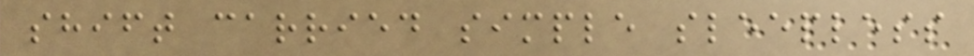shift carried simple sleepless
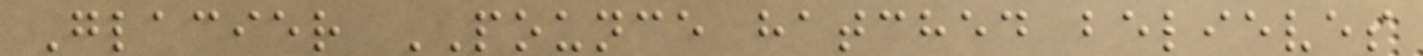Glacier POUNCE hatched believes
